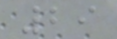29
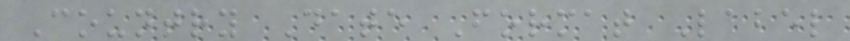Country Date Format Label
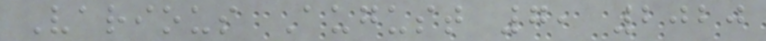Various August 7, 2020
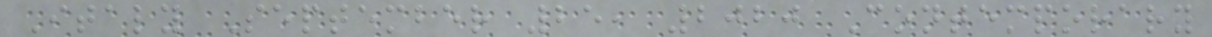Italy September 25, 2020 Contemporary
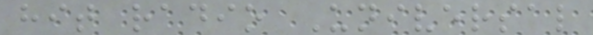hit radio Universal
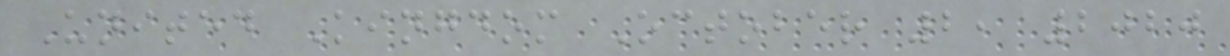United Kingdom October 2, 2020
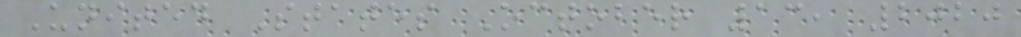United States October 13, 2020
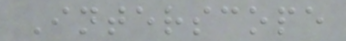Interscope
